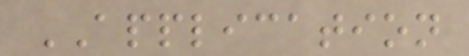APPLICATION
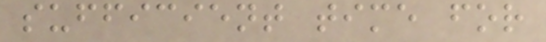sufficient time for
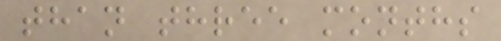than three months
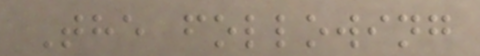The following
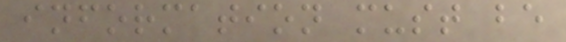information must be
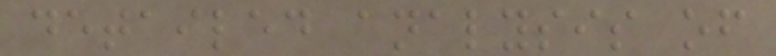detailed analysis of
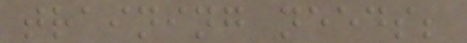training needs;
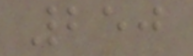250
